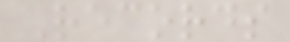Records
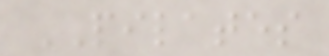PILATES
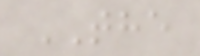THE
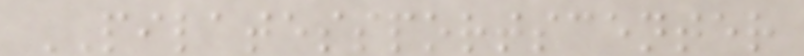PILATESSPORTSCENTER
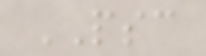PSC
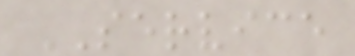SERVICE
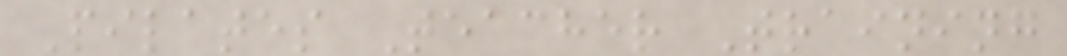Pilates Teacher Training
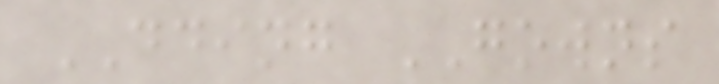DDING GOWNS
